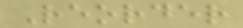Reorder
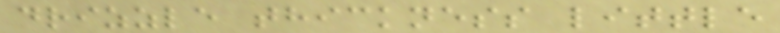drizzle thickness little
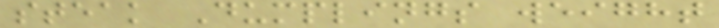steak Dumplings weight
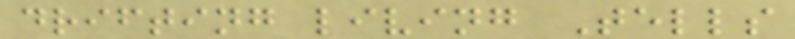drifting living Tells
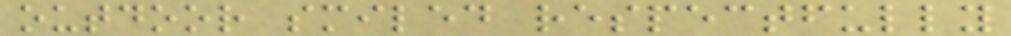outdoor smiled respectfully
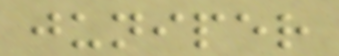juniper
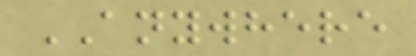ANYWHERE
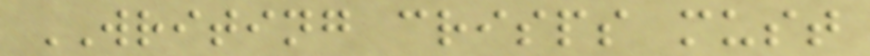WRITING crisps must
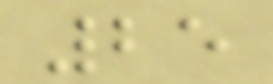25
